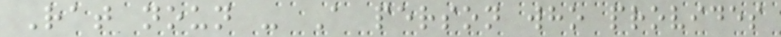Rat noun - A person who provides
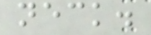neck.
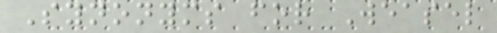Synonyms for Weasel
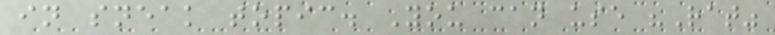in sneak topic. You can use "Rat"
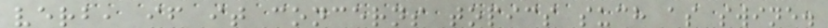verb, if it concerns topics such as swine.
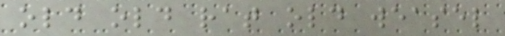old old rat old weasel
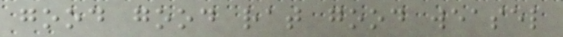good good rat good weasel
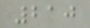210
